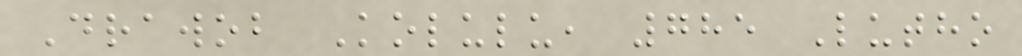Drawob Kolulu, 785 Lutho
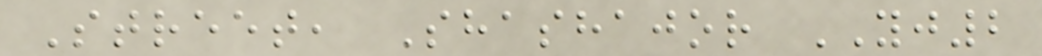Street, Shashajor YJ2
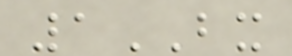1BX
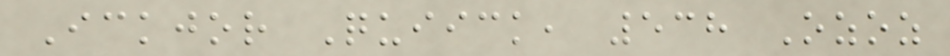Ickjor Quiick, 538 Ozoz
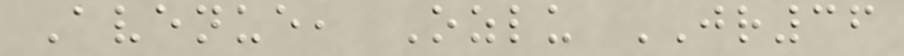Avenue, Ozlu JR36
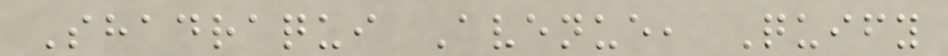Shadraqui Avenue, Quify
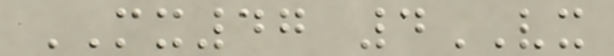MX47 4VX
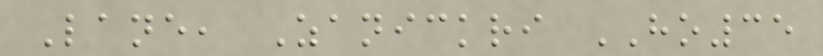Lane, Zanickri HO35
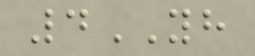4YH
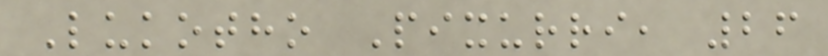Lukotho Pixurri, 26
